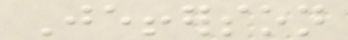Jefferson
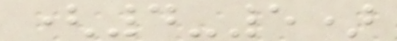(4-5)
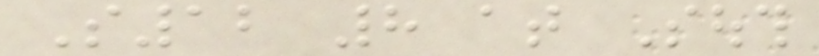S12 8 at South
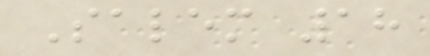Salem 18
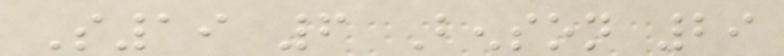S19 6 Benson 29
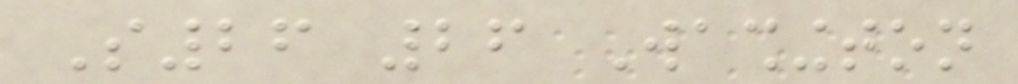S26 26 Washington
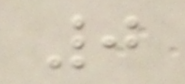0
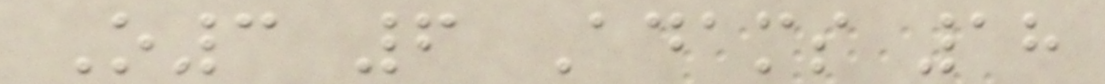O3 6 Adams 18
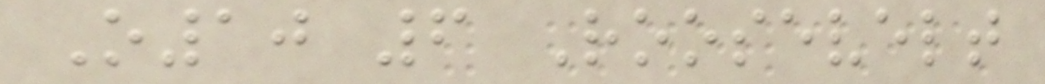O10 6 Roosevelt
